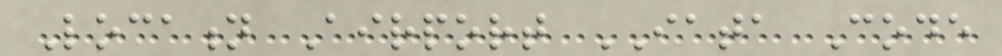Location Airport IATA Code
